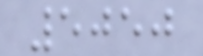5050
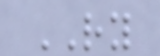RY
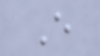E
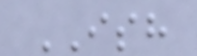ISH
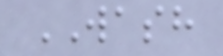WASH
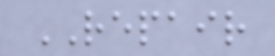REPAIR
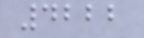4222
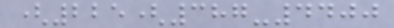(225(387-4400
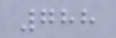788
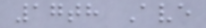17th Ave
